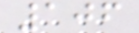106
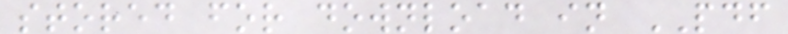stored for download in PDF
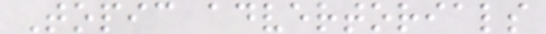Topic advertorials
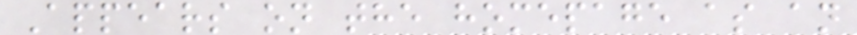Appears on the homepage as an
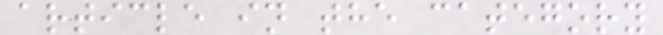article in the category
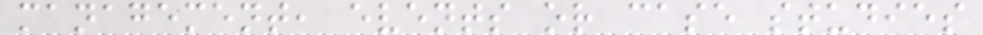management, events or case studies
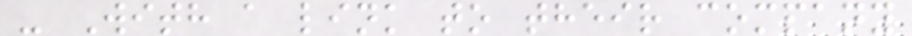- With a link to their company
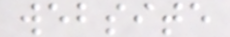website
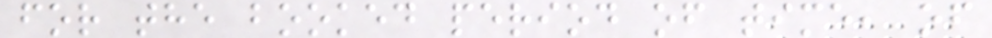for the booked period of time, of
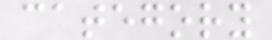category
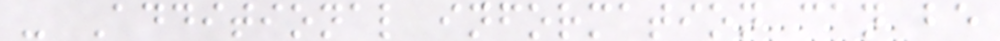- Additional information can be
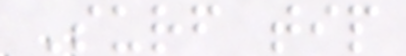Surf tip
